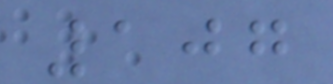107
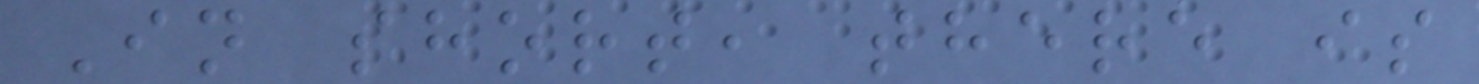In short, there is
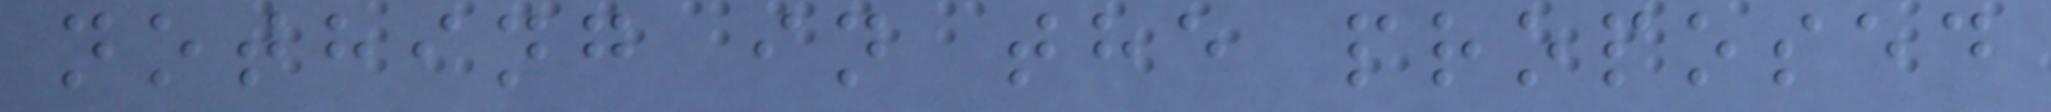nothing in the proposed
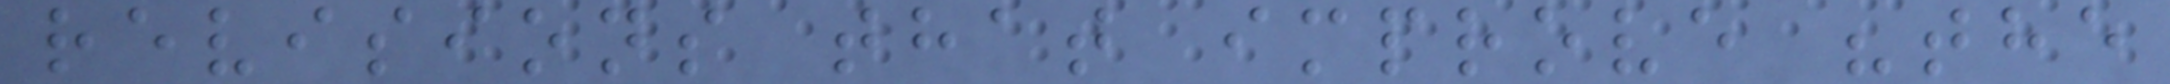revisions that improve "the
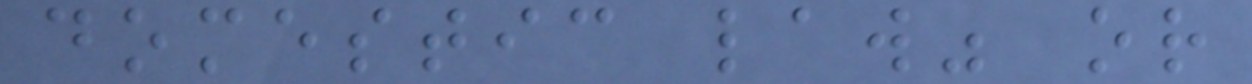domestic law" or
